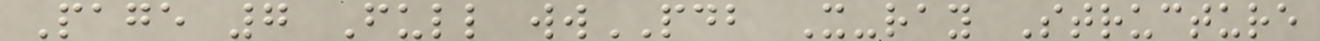Page 7 Full wwPDB X-ray Structure
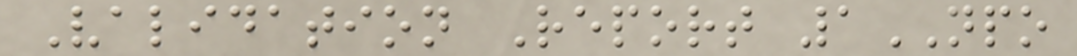Validation Report 1NPO
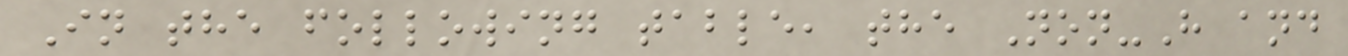In the following table, the Non-H and
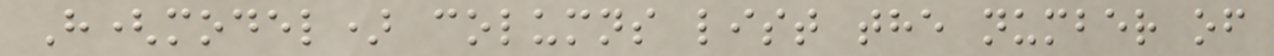H(model) columns list the number of
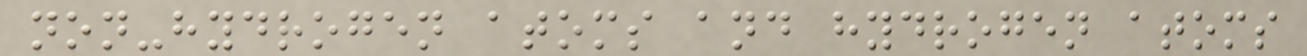non-hydrogen atoms and hydrogen atoms
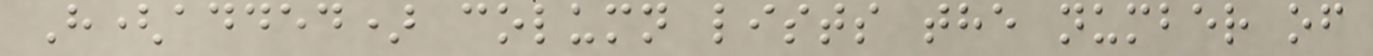H(added) column lists the number of
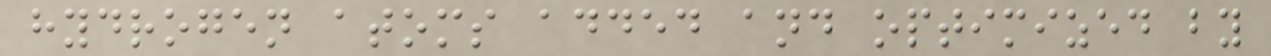hydrogen atoms added and optimized by
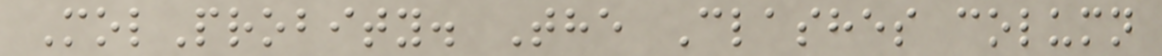MolProbity. The Clashes column
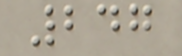247
